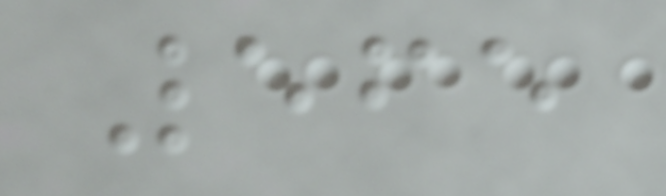565
